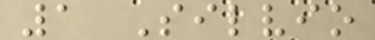1 Silvio
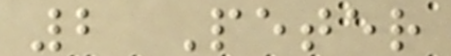2 Peter
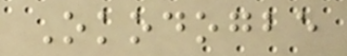Okodogbe
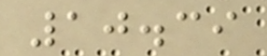10.39
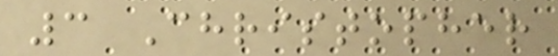3 Christopher
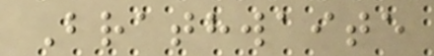Brathwaite
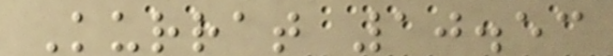Kurrat 10.53
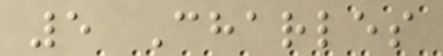5 Charles
